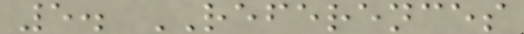5. REFERENCES
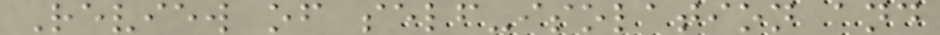Review of self-isolation and
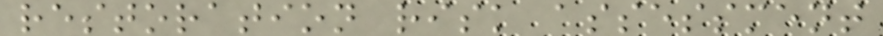restoration risk assessment
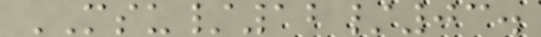MSU/12/03.
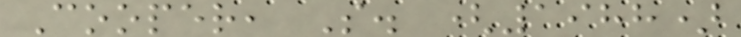Cooper, S. (1988)
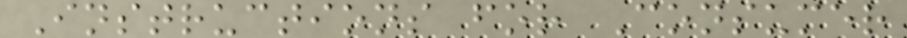Instructions for Consumer
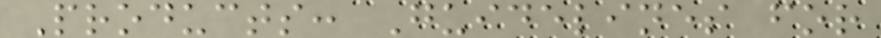Products: Guidelines for
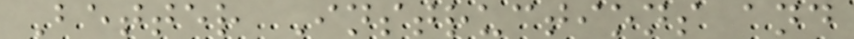Better Instructions and
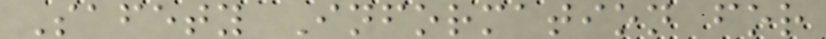Safety Information for
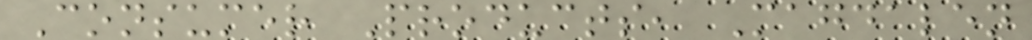Consumer Products, Magdalen
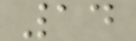14
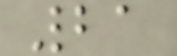21
